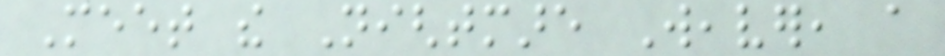Meet the Nightmare Weaver, a
